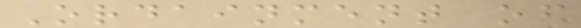Ordainment of
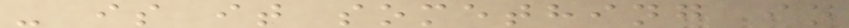- is it something in
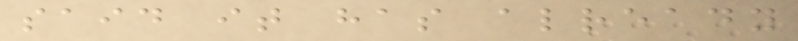said it has already
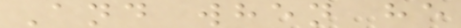And when he
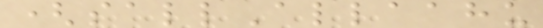(sallAllaahu
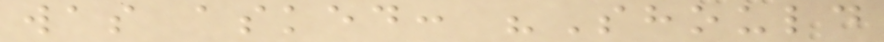was asked: "Should
